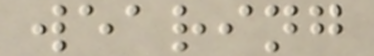wearing
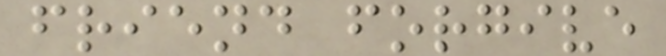friend forgive
